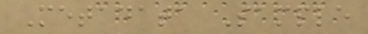Metadata Sample
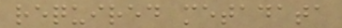required metadata
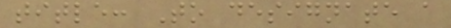title: To designate a
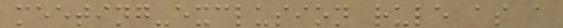meeting-exclusion rule as a
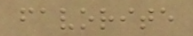favorite
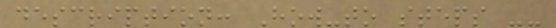description: How-to steps --
